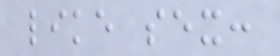like sex:
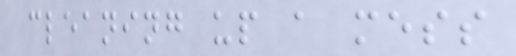cleaning up a mess
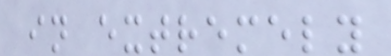in extremely
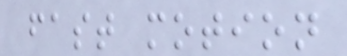fast motion
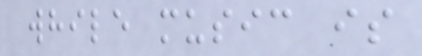while music is
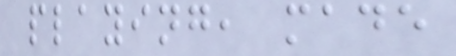playing, made
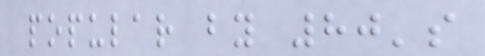popular by 80's
